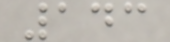143
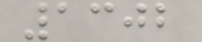1302
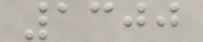1300
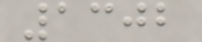1302
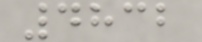4832
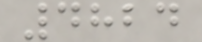4824
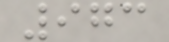973
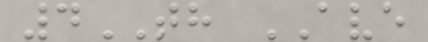4TH AVE
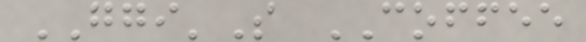GGI'S COFFEE
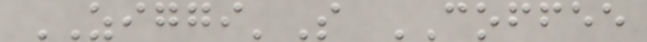ZIGGI'S COFFEE
